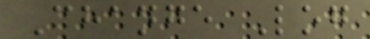Change Log
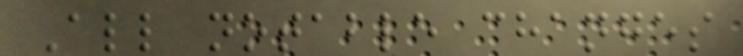All notable changes
